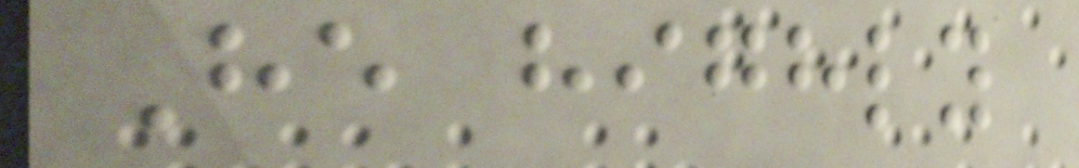He highly
